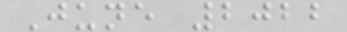June 2022
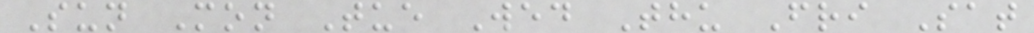Sun Mon Tue Wed Thu Fri Sat
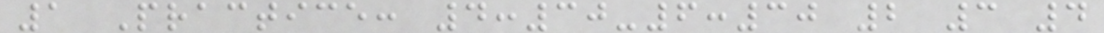1 Practice: 4:30-6:30 2 3 4
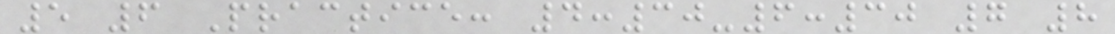5 6 Practice: 4:30-6:30 7 8
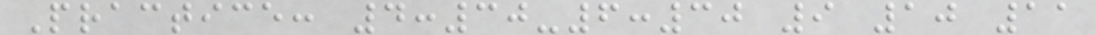Practice: 4:30-6:30 9 10 11
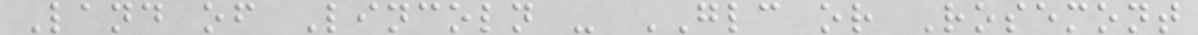Land of Lincoln - GLC or Rosemont
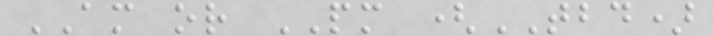AM or PM (TBD)
